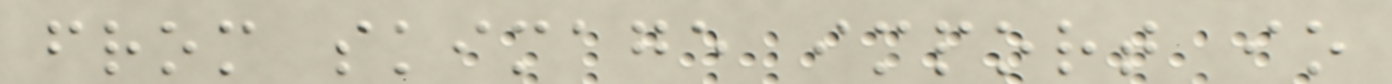from skimage import io
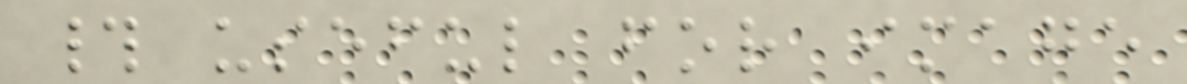# useful for image
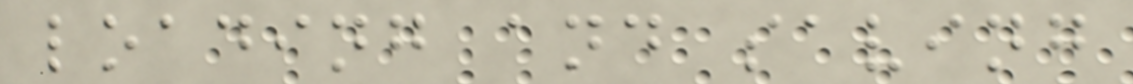loading and saving
